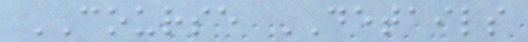COURSE DETAILS
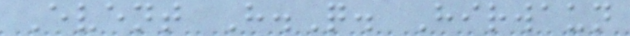Event H.Q. Hirwaun
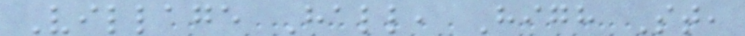Village Hall, High St,
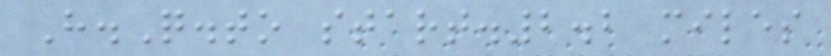H.Q.to start.2.2 miles
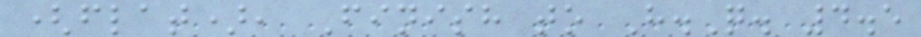(flat), Finish to H.Q. 4.5
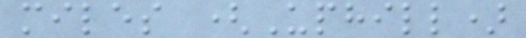miles (Uphill)
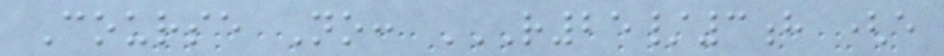Course No: R25/3H (E
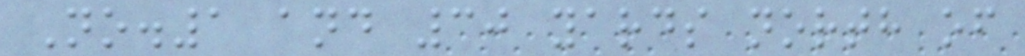No.1 and 30 yards north of
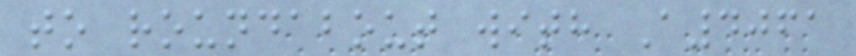to roundabout with A4061
